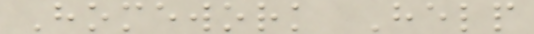Homework Help
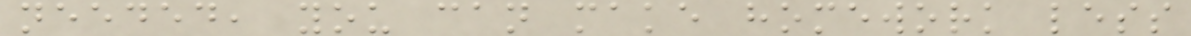needed, you can make homework less
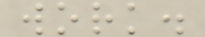work.
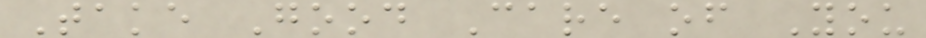Take Good Care of You
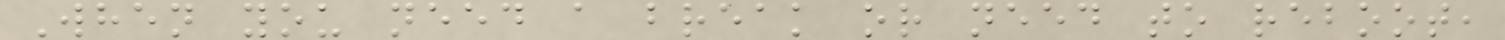When you need a break or need to reboot,
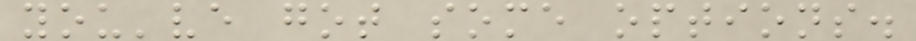you've got some options.
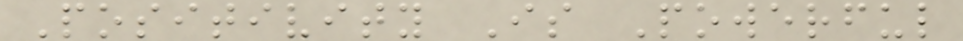Positivity Is Powerful
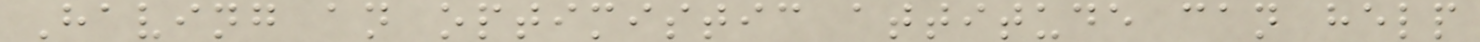Having an optimistic attitude can help
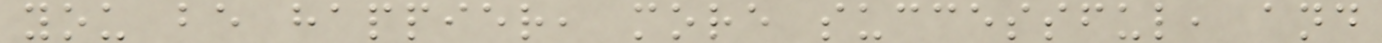you be happier, more successful, and
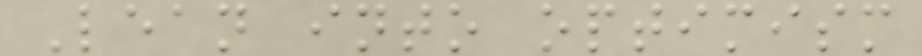Lean into optimism
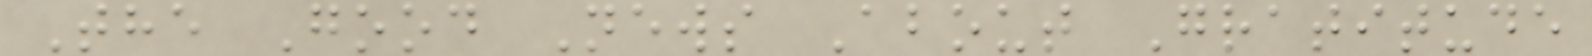The Good News About Gratitude
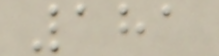181
